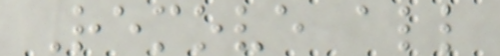Remove all
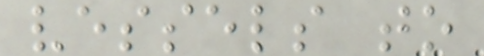vessels to
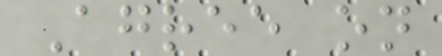Agree on
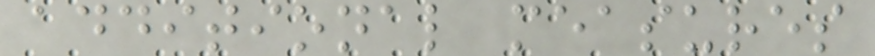additional measures
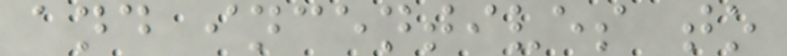and incentives to
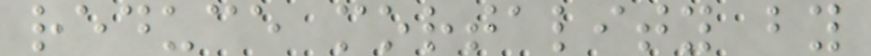reduce mortality by
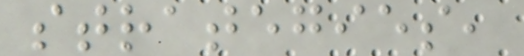strategies,
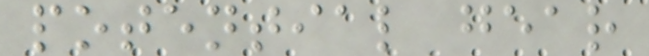potential gear
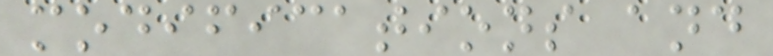modifications and
